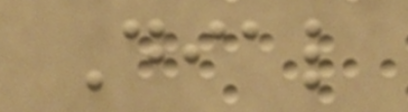Dial
